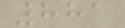881
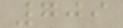709
